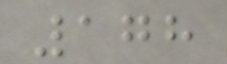178
